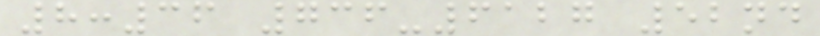8:36 736-6127 52nd
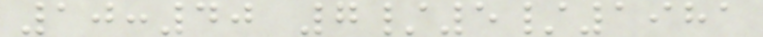10:40 7/5/1981
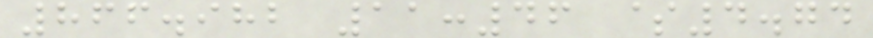866.982 11:46 $4.74
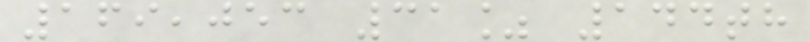169,053 31% 144th
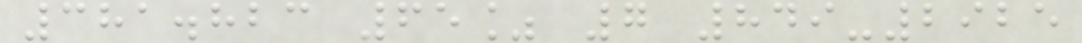381.823 65% 7 849-2925
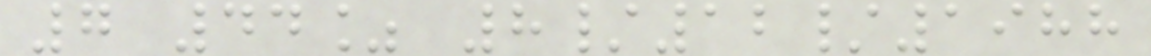7 44% 8/12/1988
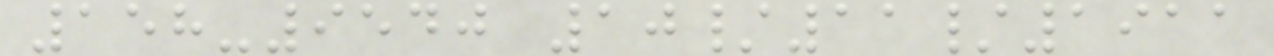158-9540 10/11/1911
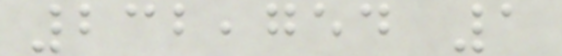232,754 1
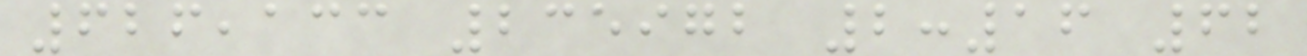626,133 235972 2:16 62
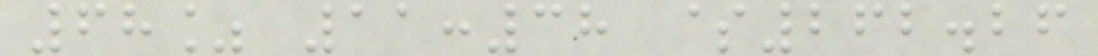68% 11:38 $262.26
